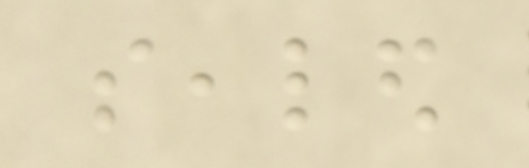sealed
